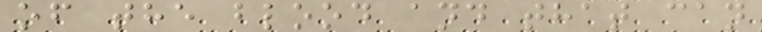of the blood and that can
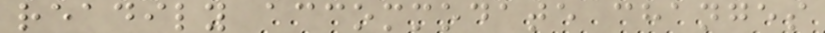readily accommodate changes
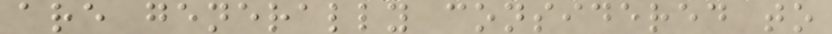are generally considered to
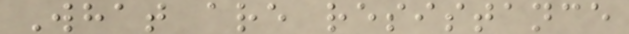What are resistance
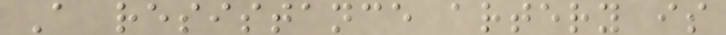A resistance artery is
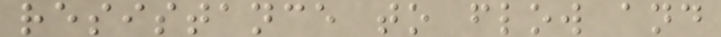resistance to flow and
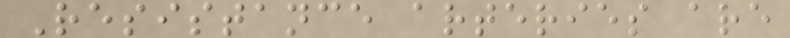Resistance arteries are
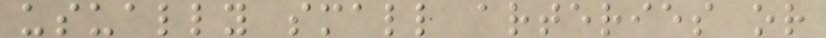usually small arteries or
